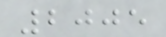2005
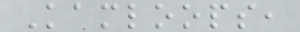Kamloops,
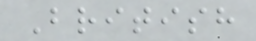British
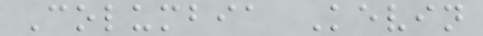Columbia Kevin
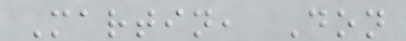Martin, Don
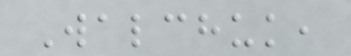Walchuk,
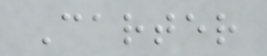Carter
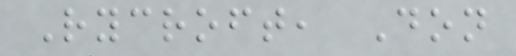Rycroft, Don
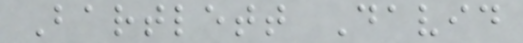Bartlett David
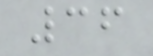36
